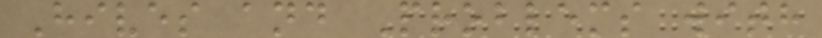Hives and Problems with
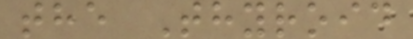the Thyroid
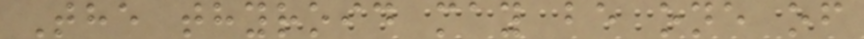The thyroid may be one of
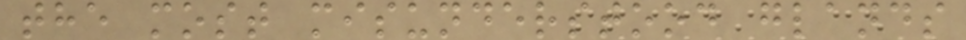the most misunderstood glands
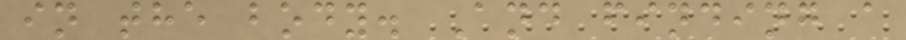in the body. And finding a
